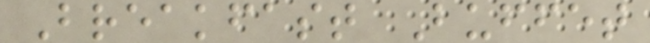Breakfast Buffet
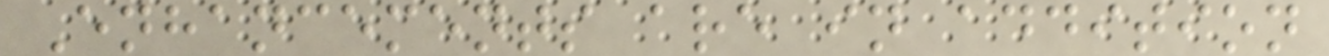Enhancements are in addition
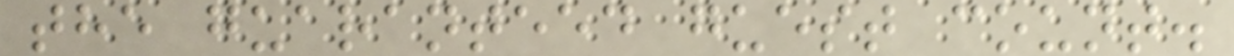the guaranteed guest count.
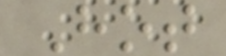Hot
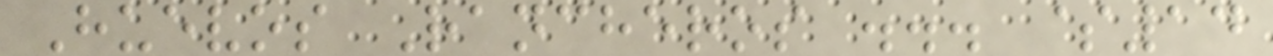Huevos Rancheros ... $14
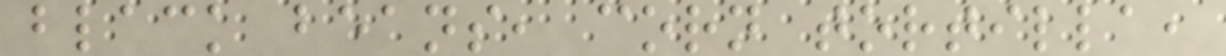black beans, corn tortilla,
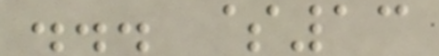... $13
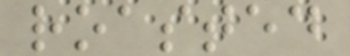roasted
